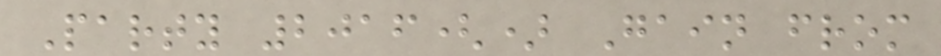Party 2016() Gain from
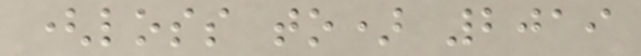(loss to) 2019
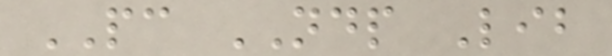PC NDP Lib
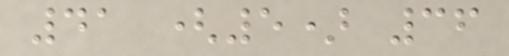41 (5) 36
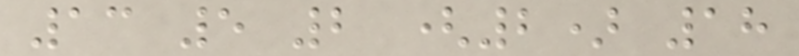13 5 2 (2) 18
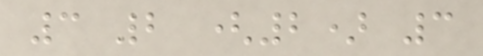3 2 (2) 3
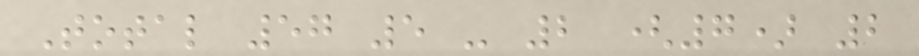Total 57 5 - 2 (7) 2
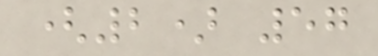(2) 57
